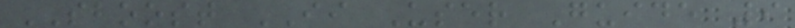SBOOST II User Guide 9
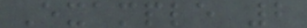Example 2
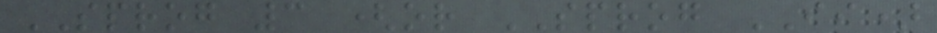SPROG 3 (or SPROG II)
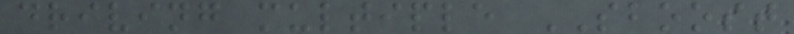driving multiple SBOOST
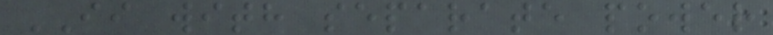II with separate power
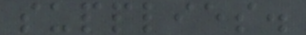supplies.
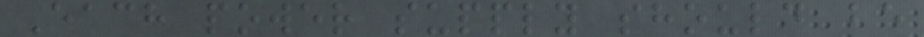Each power supply should be
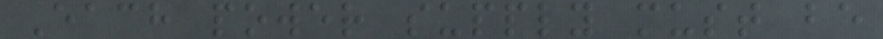Each power supply must be
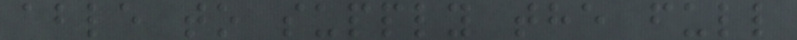able to supply the full
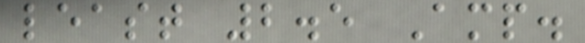least 2.5 Amp.
